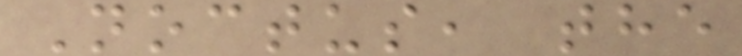Noctus, the
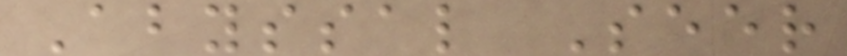Abyssal Seer
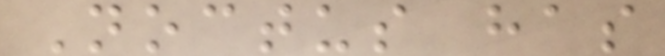Noctus has
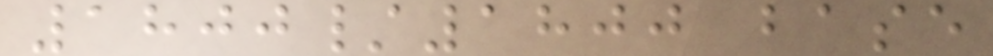1800/1800 base
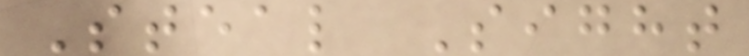Steal Sight
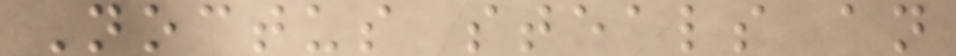Noctus steals an
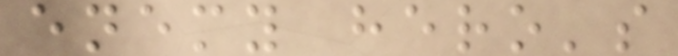enemy hero's
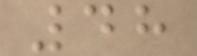48
